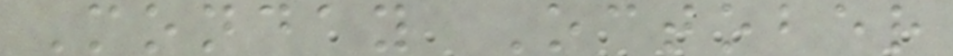Monday October
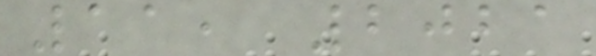11, 2021
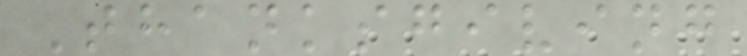Thanksgiving
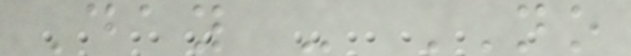Day - NO
